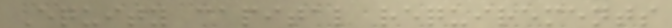Equity capital requirements
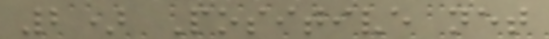2) Positive net
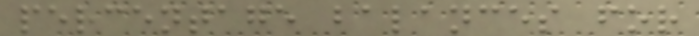percentage balances for
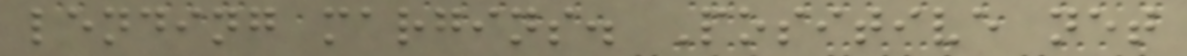lending margins. Positive net
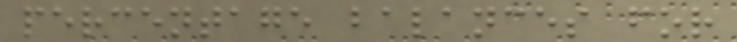percentage balances for
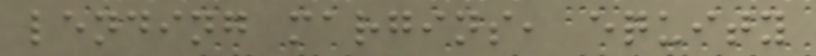lending margins, equity
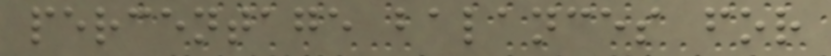percentage balances for
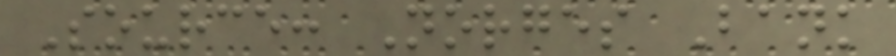Source: Norges Bank
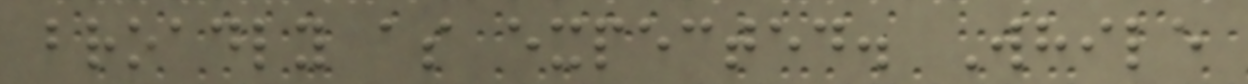broadly as expected. While
